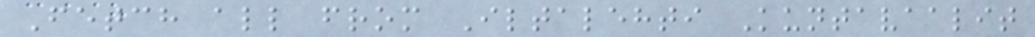Fetch all from Iltalehti Kuntavaalit
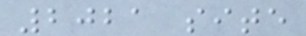2021 site
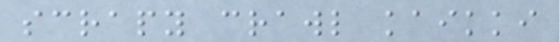scrapy crawl kaikki
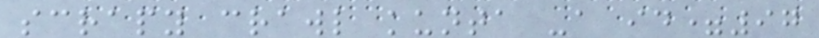scrapy crawl kunta -a id=97
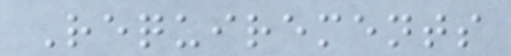Requirements
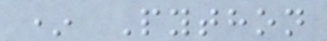* Python
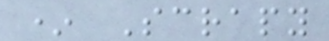* Scrapy
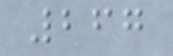267
